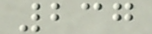237
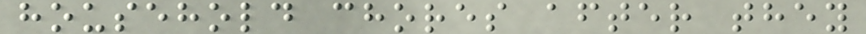household chores after they
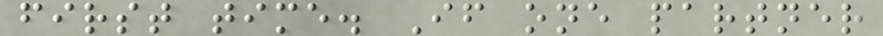first time. If one partner
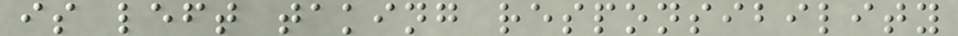is left taking responsibility
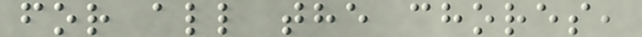for all the chores,
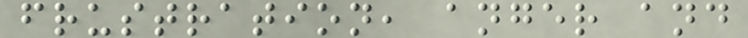frustration, anger and
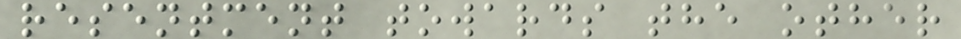resentment towards the other
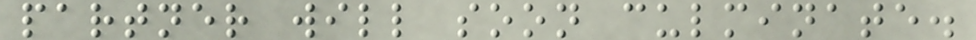partner will soon culminate.
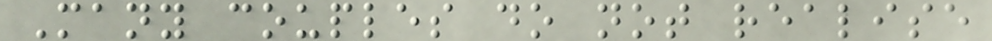Many couples do not realise
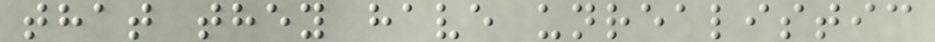that they have unrealistic
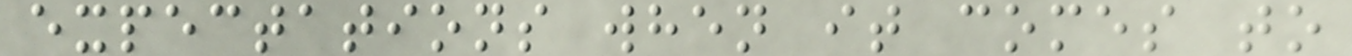expectations when it comes to
